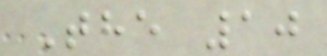The 10
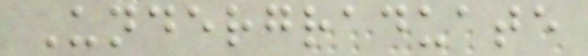Undergraduate
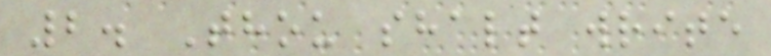2. Thou shalt write
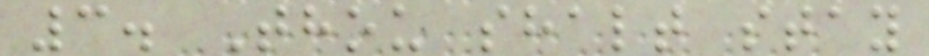3. Thou shalt stay
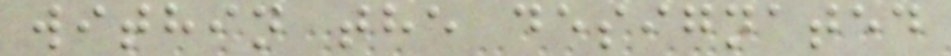within the designated
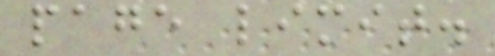page limit.
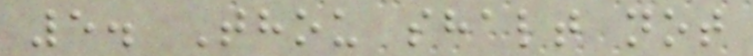5. Thou shalt not
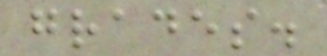grades.
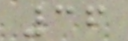36
